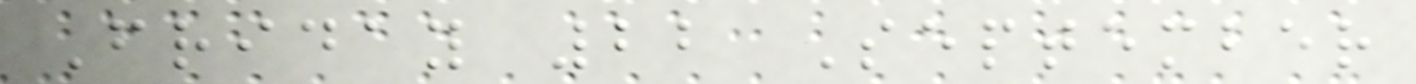Friday 22 September
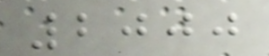2000
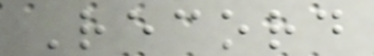Record
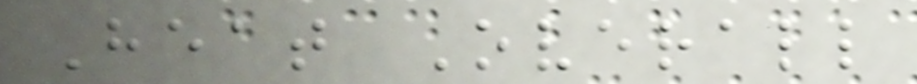Heat Overall
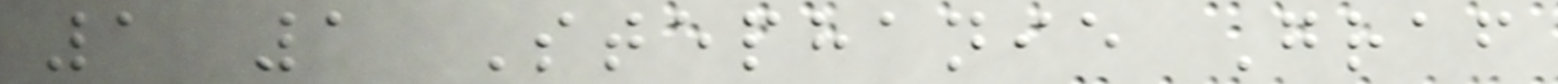1 1 Stephanie Graf
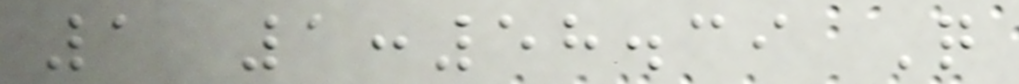1 1:58.39 Q
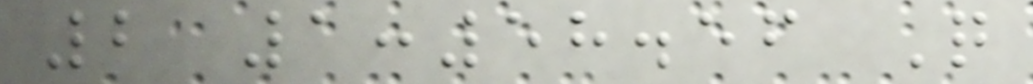2 1:58.56 Q
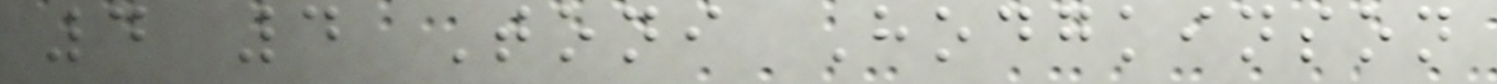4 4 Toni Hodgkinson
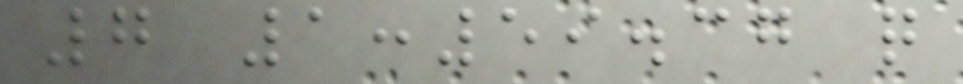7 1:59.37 q
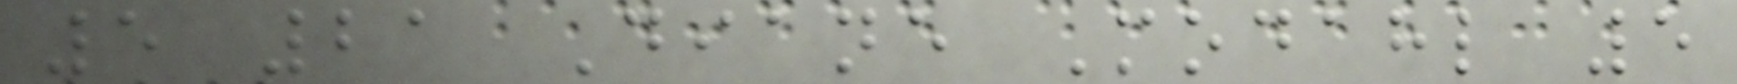5 21 Diane Modahl 5
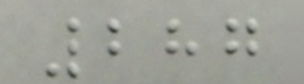287
